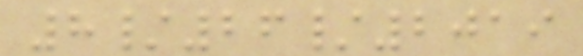8/26/2019
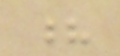?
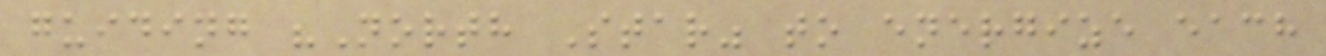guiding "North Star" to energize each
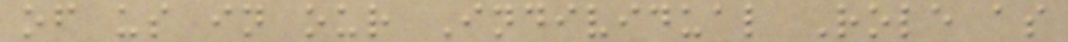of us in our Individual Role as
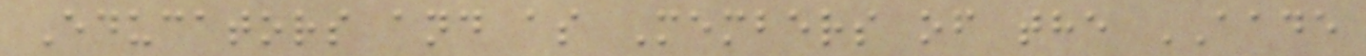Educators and as Members of the AADE
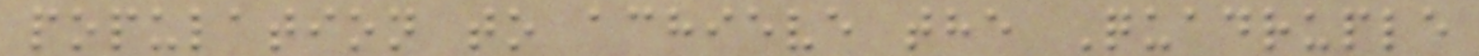population to achieve the Quadruple
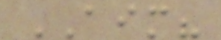AIM?
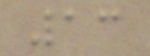13
